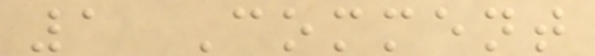1 Comment
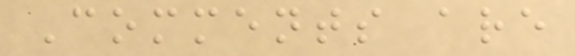Comments are
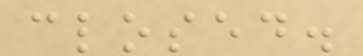closed.
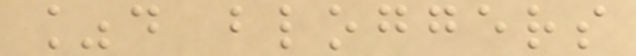%d bloggers
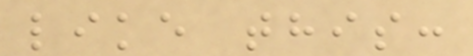like this:
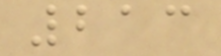213
